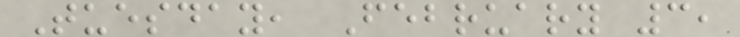Tuesday, February 3,
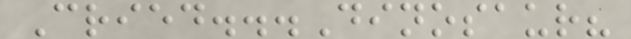Cried...Dinosaur?
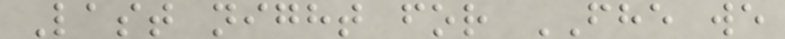Last night for FHE we
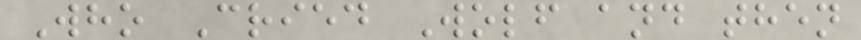Who Cried Wolf and then
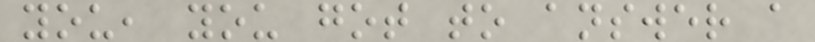you, you got to answer a
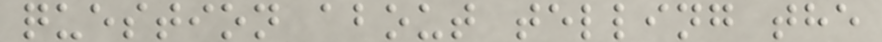question about telling the
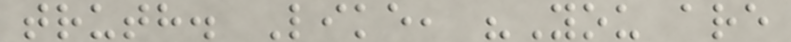truth. Like, "You are
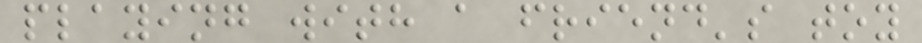playing with a friend's toy
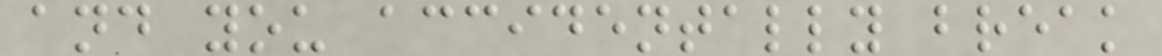and you accidentally break
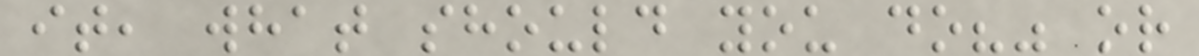it, what should you do?" or
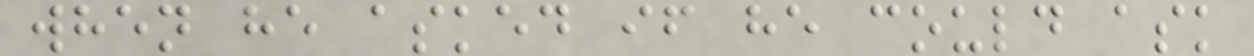when he asked if he could ask
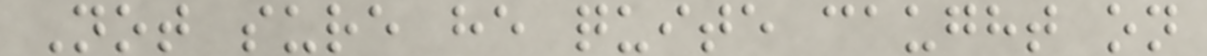Not sure he quite caught on
